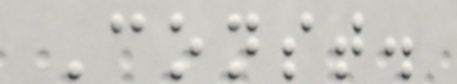Const.
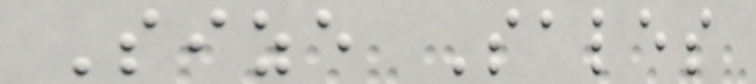Size Sales
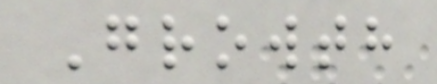Growth
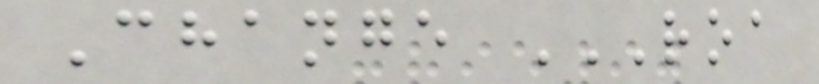Change ROA
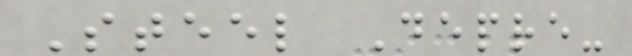Steel Depre-
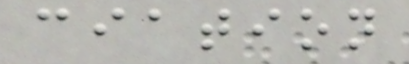ciation
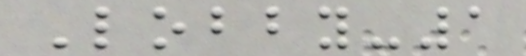Lobby-1
